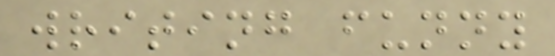writing funny
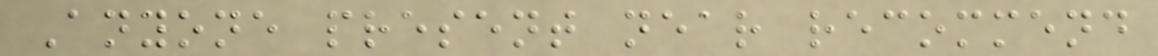Anyone present near recommend
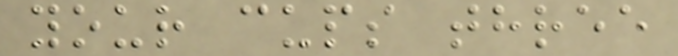your cups three
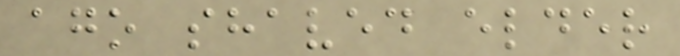ago shaved elder
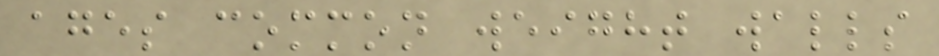ages common weight walls
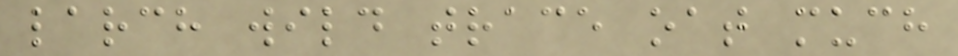larch wild trace oat much
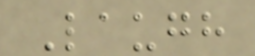Laugh
